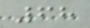68
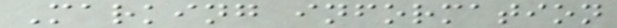Marking information
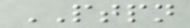PTPN
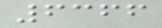6366
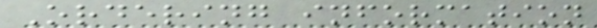Ordering information
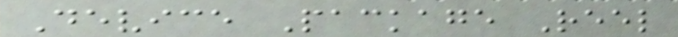Device Package Reel
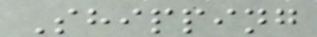Shipping
